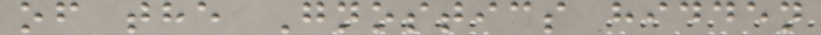of the Gnostics hidden
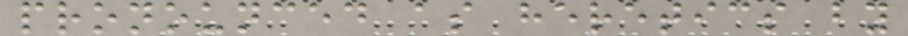pronounced as heretics by
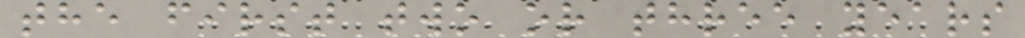the first two or three years
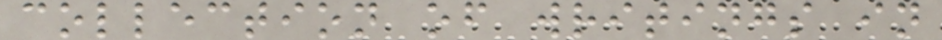collection of writings in
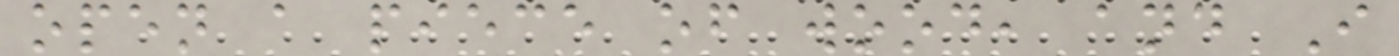open a piece of wood, and I
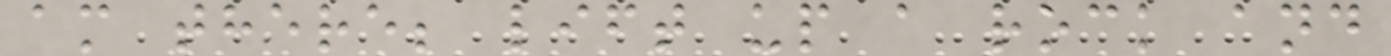am there; lift up a rock and
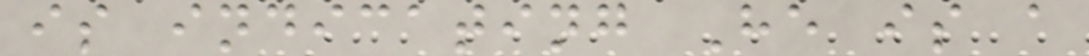is indicating He is a
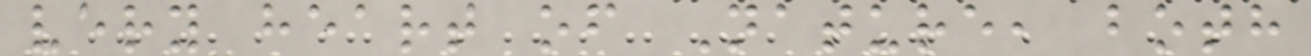very heart of Nature, both
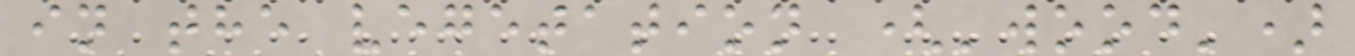in the vegetation ('wood')
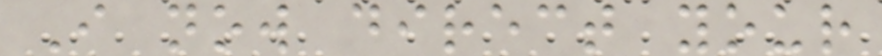I now direct your
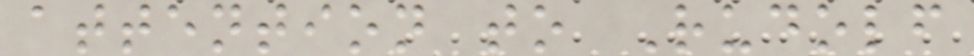attention to Rudolf
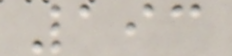193
